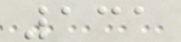131
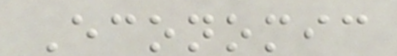Economic
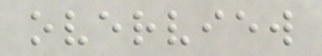overview
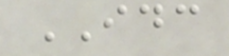IDC
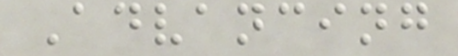Advancing
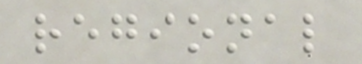regional
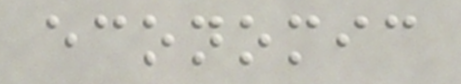economic
